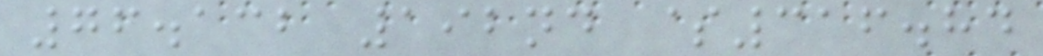76.132 192nd $316.84
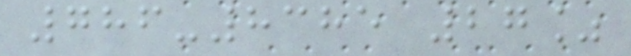786-8385 27%
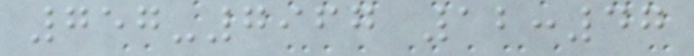757-7967 12:47
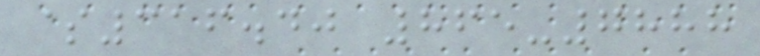$316.40 865-7888
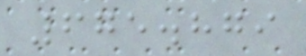675.879
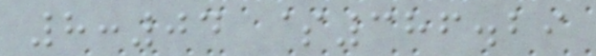8:04 $386.29
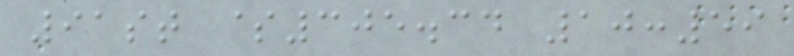91st $305.34 10:59
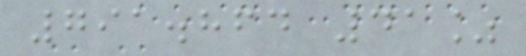791.864 41%
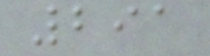291
